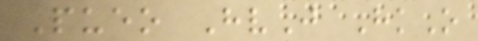Pueo HvJ HkO
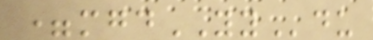=mgdYYdu
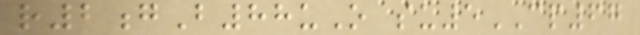r2gB88uO su5CP67
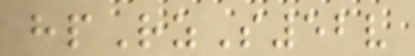hpRzS52v
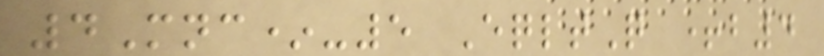4Mnc*-5 EqltQ +b4
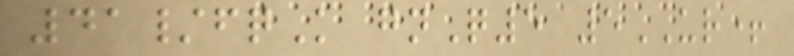41/fqK gnQ5 5UR+
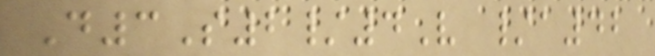D3S2/4V /a42
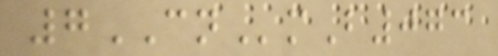7CNmB073
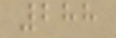288
